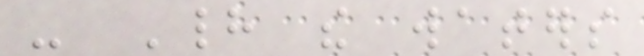- Had the waters
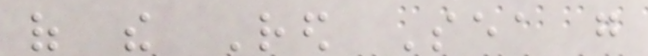of the Red Sea go
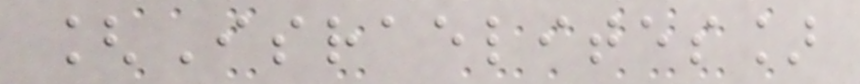[Israelites]
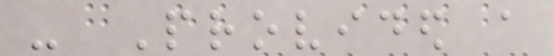- Provided a
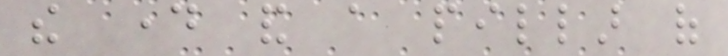the day and a pillar of
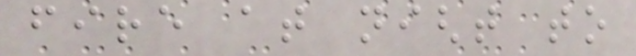fire at night to
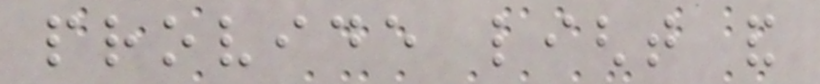provide light and
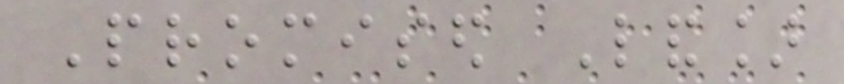Promised Land]
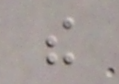the
